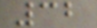32
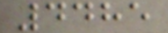4485
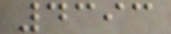4393
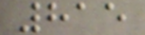815
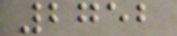2752
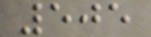505
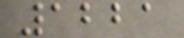1221
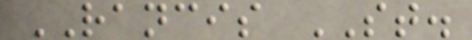RANCIS ST.
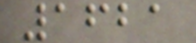1621
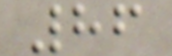86
